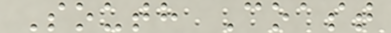South Coast
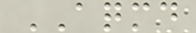AQMD
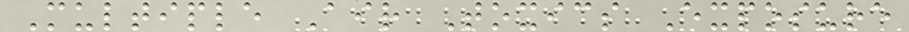Multiple Air Toxics Exposure
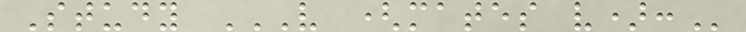Study V (MATES V):
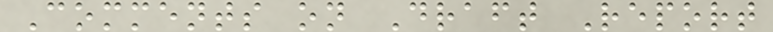Comments on Draft Report
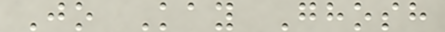Jo Kay Ghosh
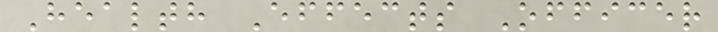Health Effects Officer
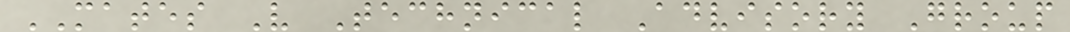MATES V Technical Advisory Group
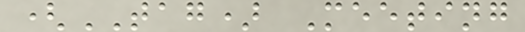(TAG) Meeting
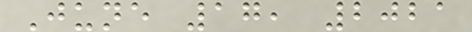June 17, 2021
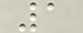1
